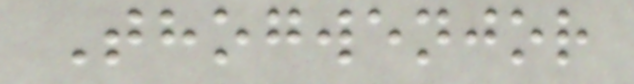Thogwenjor
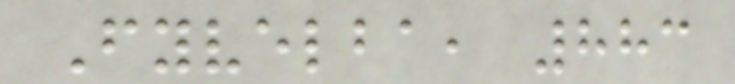Fyvelba, 883
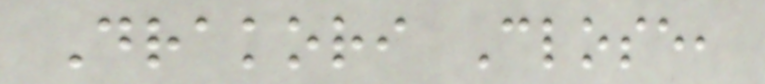Drakori Close,
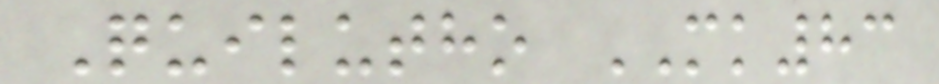Quilutho MK83
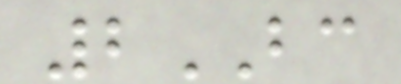2BC
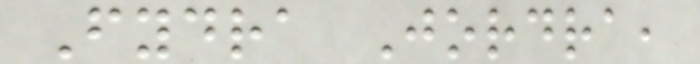Fydra Jordra,
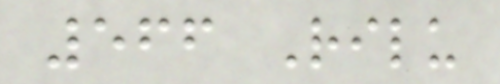566 Rilu
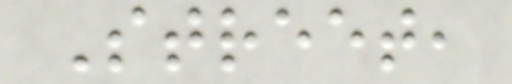Street,
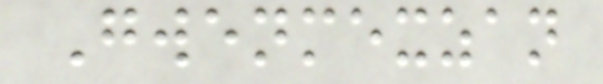Gwenmexzan
